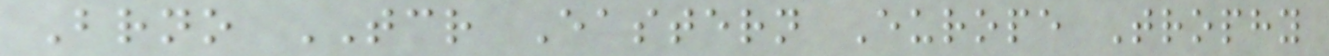Brno TCR Eastern Europe Trophy
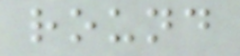round
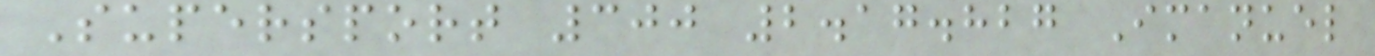Supersport 300 2.17.827 Imanuel
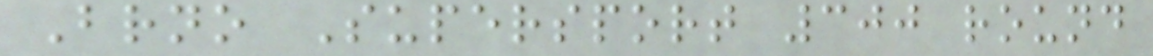Brno Supersport 300 round
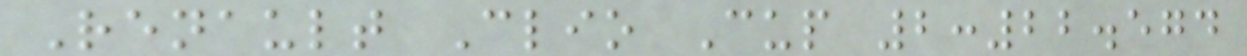Renault Clio Cup 2:22.574
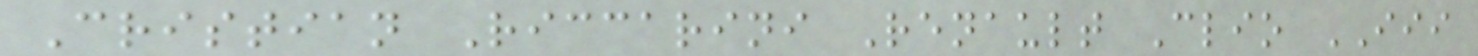Cristian Riccarini Renault Clio III
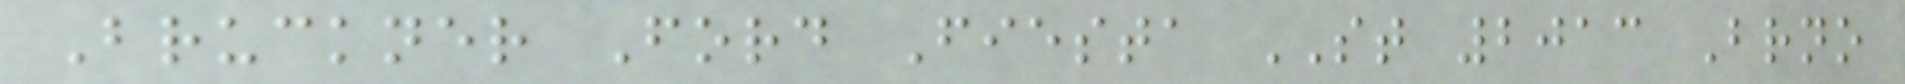Bruckner Ford Fiesta ST 2013 Brno
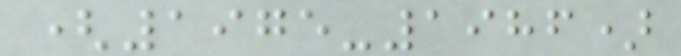(1975-1986)
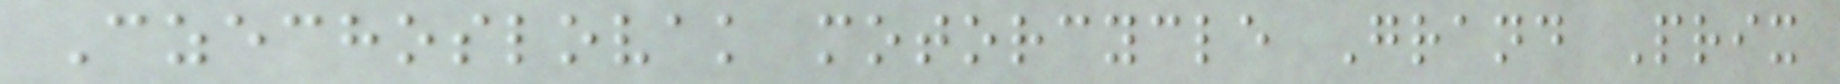Czechoslovak motorcycle Grand Prix
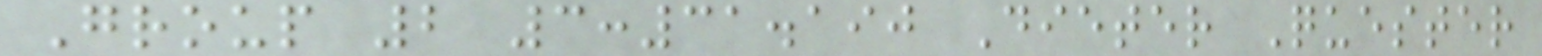Group 2 3:31.190 Dieter Quester
